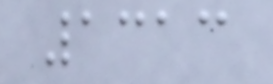1313
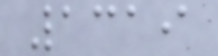1319
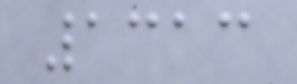1313
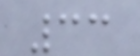33
